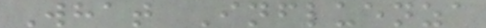What Influenza
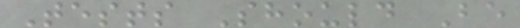Tests Should Be
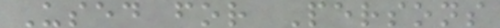Used for Persons
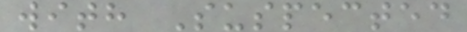with Suspected
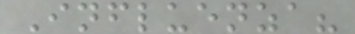Influenza?
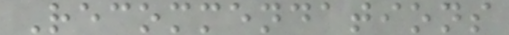Recommendations
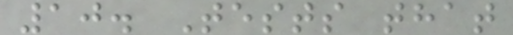10. Tests that
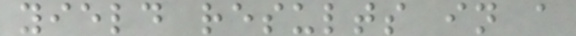yield results in a
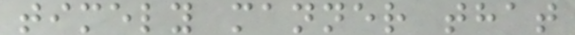timely manner that
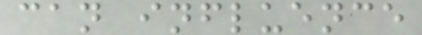can influence
